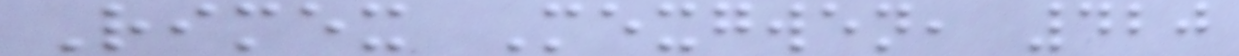Rimex Mexgwen, 420
